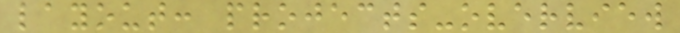layout: projects-overview
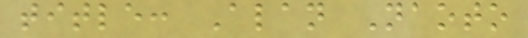title: Alan Naoto
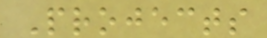Projects
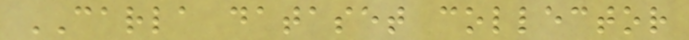CARLA dataset collector
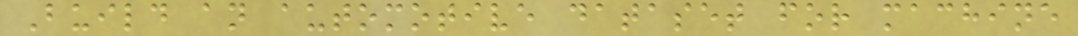Build an automotive dataset for machine
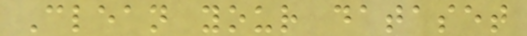Clean your dataset
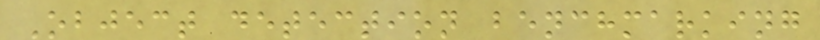Object detection benchmarking
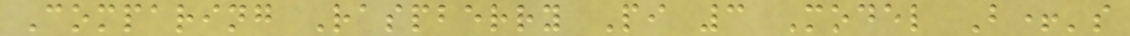Comparing Raspberry Pi 3 Model B+'s
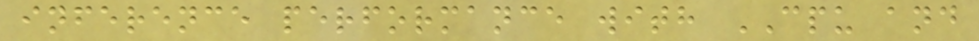inference performance with CPU and
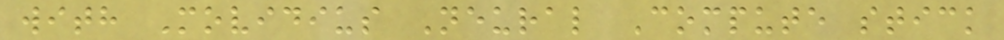with Movidius Neural Compute stick
